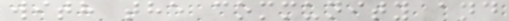with the community and
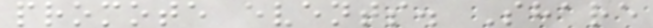promote events. Share
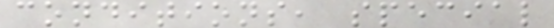conditions, special
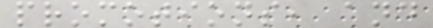promotions, and
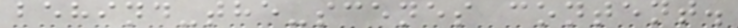behind-the-scenes content.
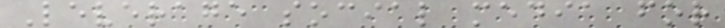Leverage social media for
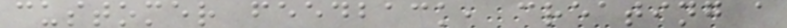customer feedback, creating a
